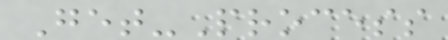Get-Process
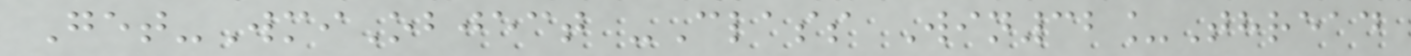Get-WmiObject -Class Win32_Thread
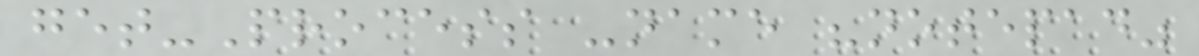get-Process -name "notepad"
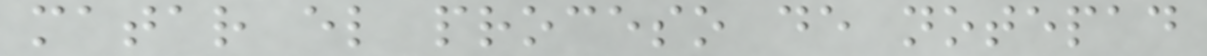matar el proceso de notepad
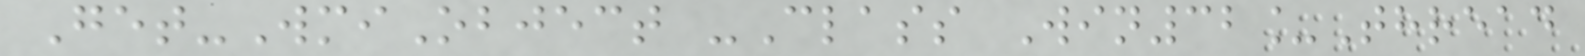Get-WmiObject -Class Win32_Thread
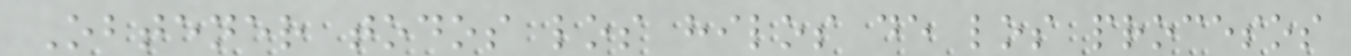Obtener todos los hilos de los procesos
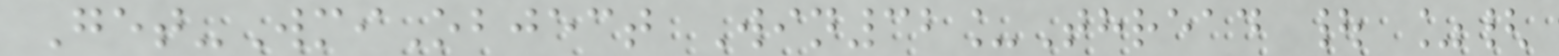Get-WmiObject Win32_Thread | %{
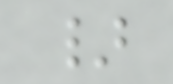}
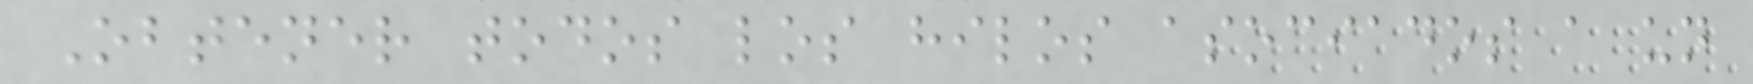Obtener todos los hilos asociados a un
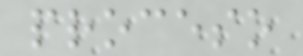proceso
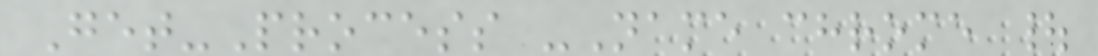Get-Process -Name chrome |
